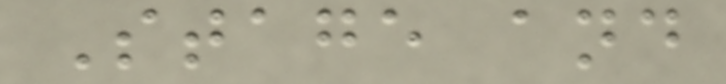Stage and
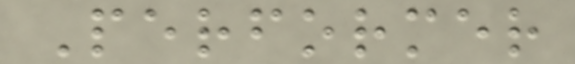Performer
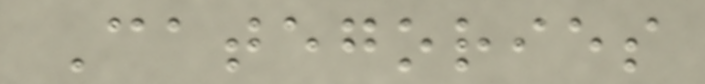Categories
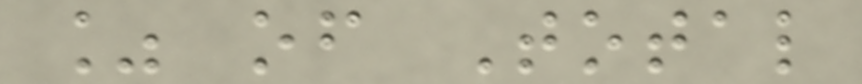% of Total
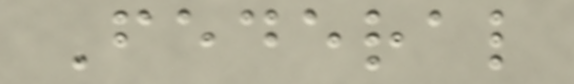Federal
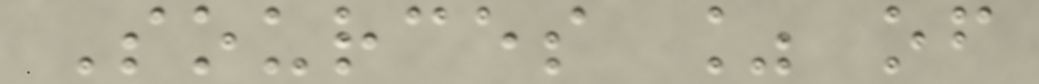Sources % of
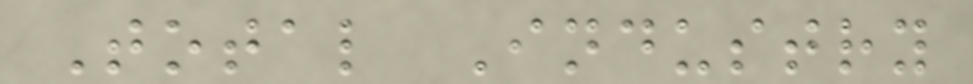Total Industry
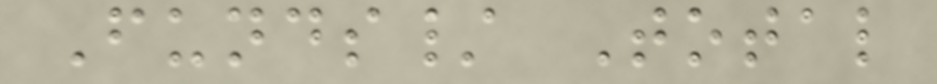Funds/ Total
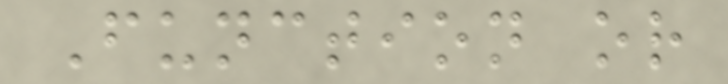Function or
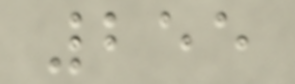255
